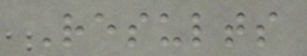Results
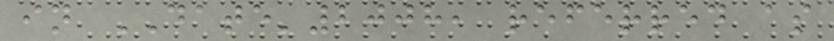in DATE'2008, referred as
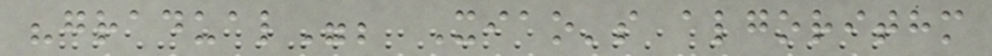"gradual"; Xiao's algorithm
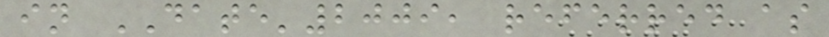in DATE'2009, referred as
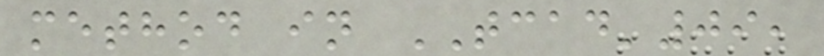method in TCAD'09,
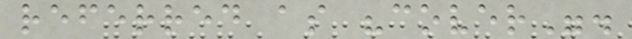referred as "cover".
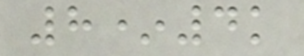8*4k
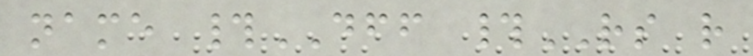name #DFF #RS r
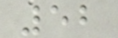52
